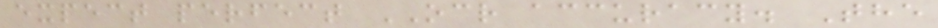expect perfect OCR accuracy. The
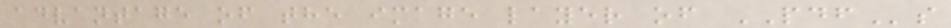advantage of the image layer of PDFs
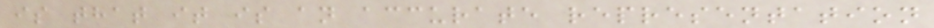is that it is an accurate representation
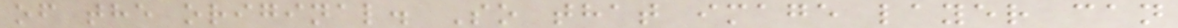of the original. So that image layer can
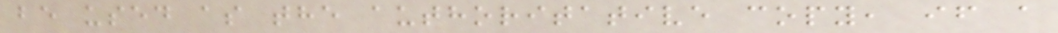be used as the authoritative copy, if a
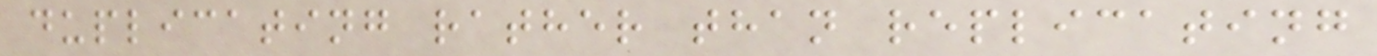duplicating rather than replicating
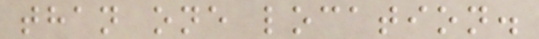than one location.
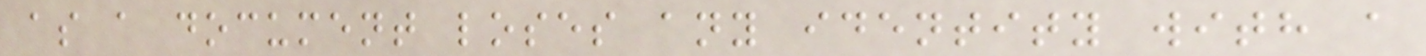as a document loses any identity with a
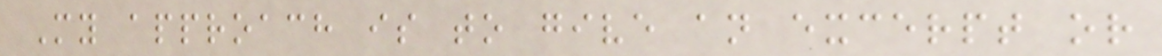My approach is to give an excerpt or
